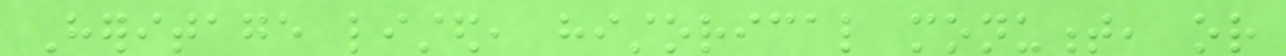Heritage listed, historical monument, or
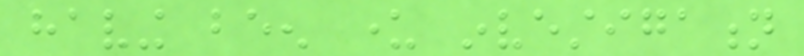having been under investigation
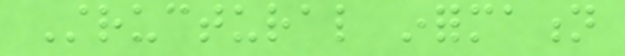Structural information
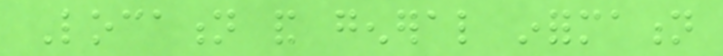Location and general information
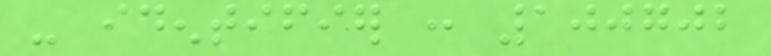- identifier : 100702
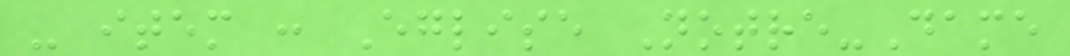- item : Eglise Notre-Dame
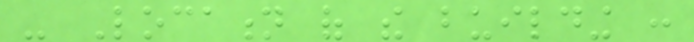- Location of the building :
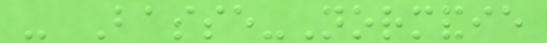- Basse-Normandie
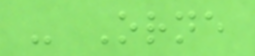- Orne
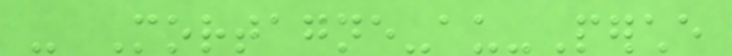- Mortagne-au-Perche
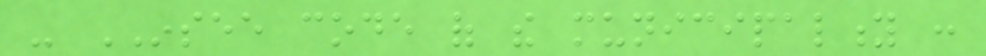- INSEE code of the municipality :
